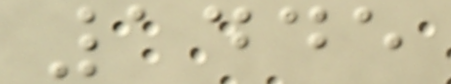1445
